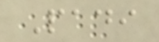Padi
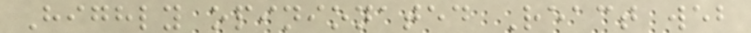Highly opinionated React web
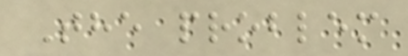The problem
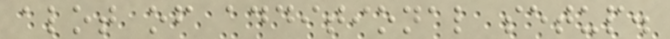alot of additional setup.
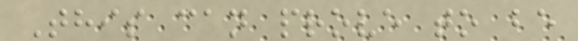This can prove to be
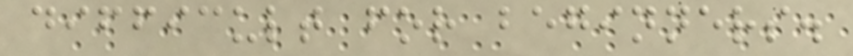difficult for beginners.
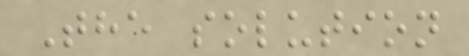The solution
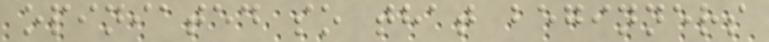opiniated so that beginners
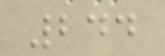244
